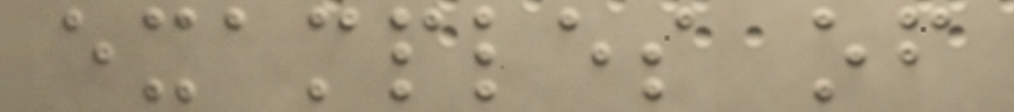examples of
